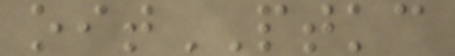oitPTKC
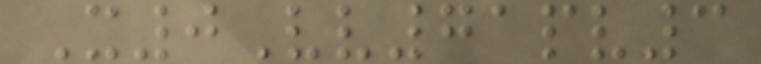X0Vv71pv3
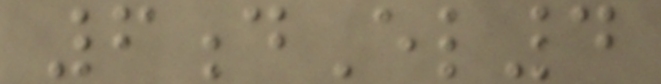6dEl4
